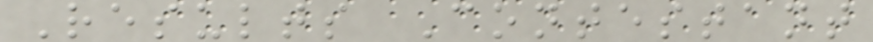Results Contestant
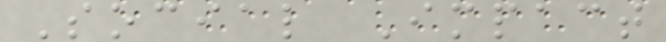Social Impact
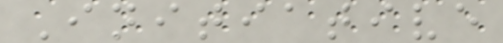Initiative
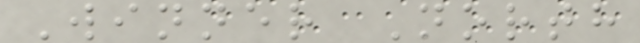Winner North
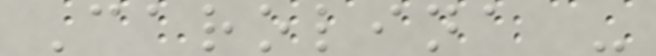Carolina -
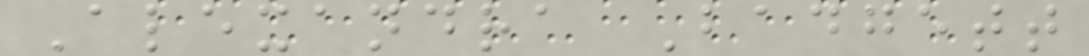Alexandra Badgett
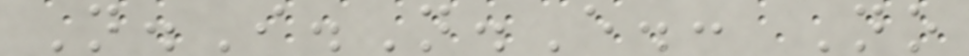N.I.N.E.: No
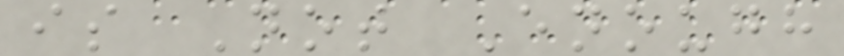is Not Enough
